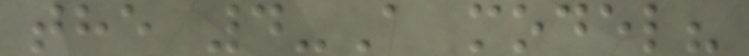the 4-A model?
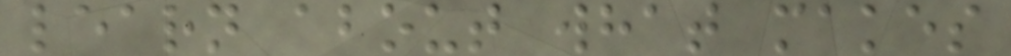learn about what makes
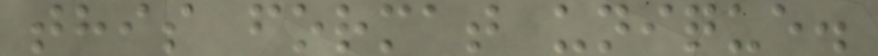this format unique.
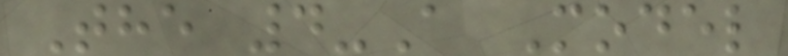The 4-A Model
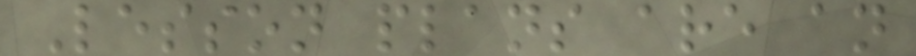Lesson plans are an
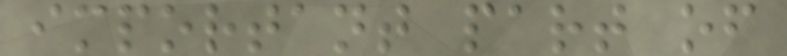important part of
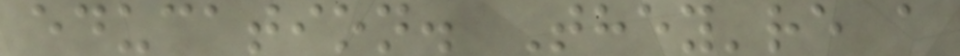education. They're a
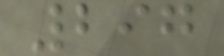297
